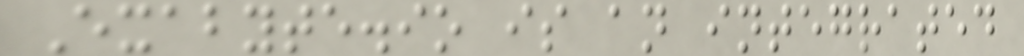Exabyte.io is an integrated
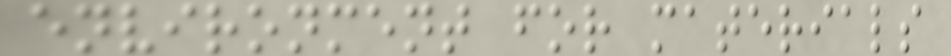environment for materials
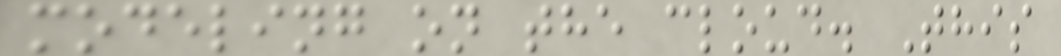modeling on the cloud. This
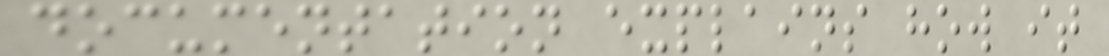documentation explains how it
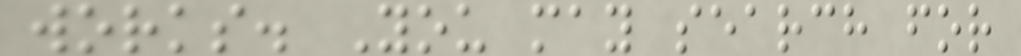works. You may search for
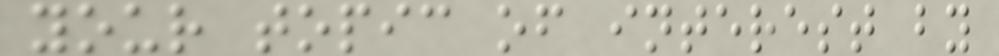your topic of interest by
